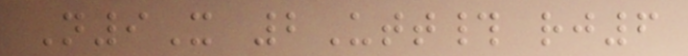N9X 2Utt# rj6
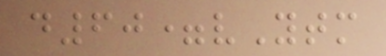d60=vYtm
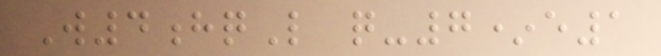W4hqL q-7*e1
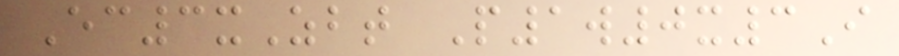Ec3xZbt P1w0x3I
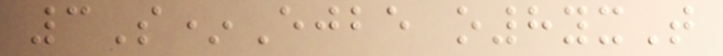3S*Ejbe o8yxT
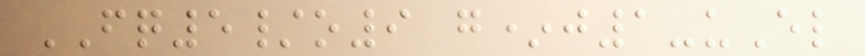FQ5/o9 g*j1-uEl
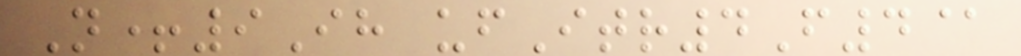N+9Ih ufItr4F4@
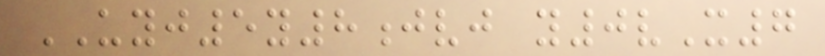UYJ5y8jvj y0vX7
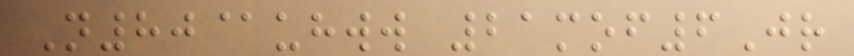N80@uhww 21mof6Jr
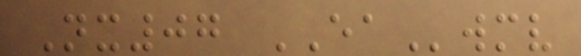Nx07 EAwmv
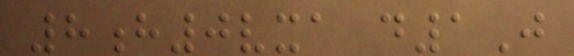8h0vxa d1J
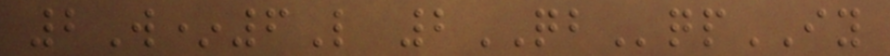2W*6L 2QBqpIY
